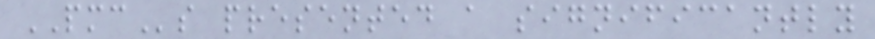PMCs presented a significantly
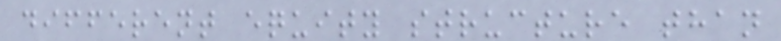different equity structure than
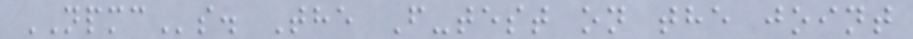NPMCs. The F-test on the joint
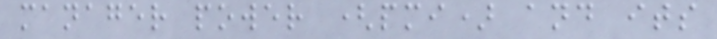manager power (pmi) and its
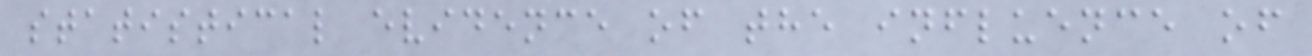statistical evidence of the influence of
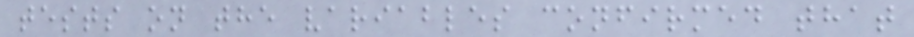tests on the variables confirmed that
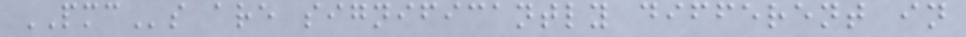PMCs are significantly different in
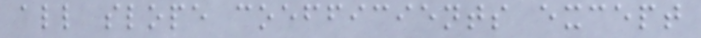all slope coefficients except
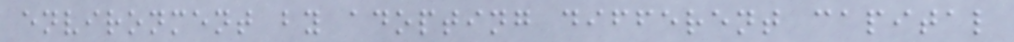environment by adopting different capital
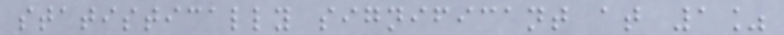statistically significant at 1%
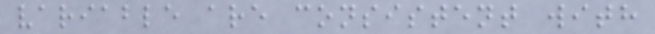variable are consistent with
